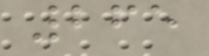265
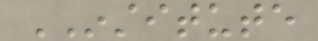INSTITUTE
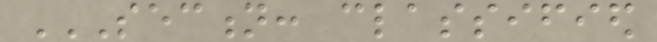SECTION: CLASSIFIED
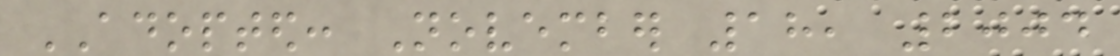ADOPTED: November 18, 2004
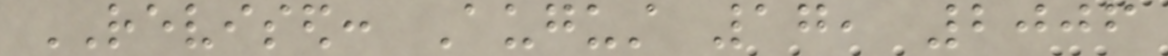REVISED: August 17, 2006
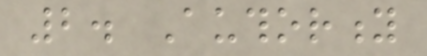2. Authority
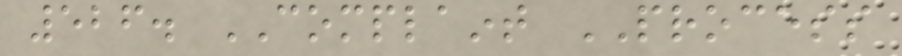526. COMPLAINT PROCESS
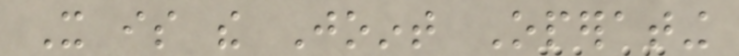It is the Joint Operating
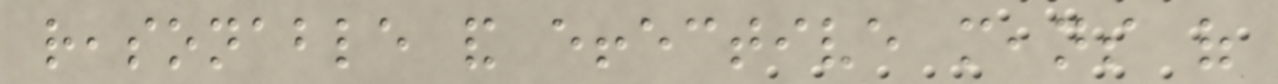reasonable and effective means of
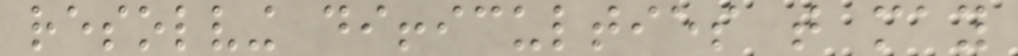resolving difficulties that may
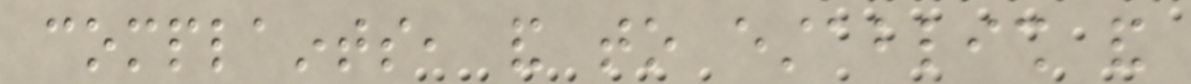complaints, and to establish and
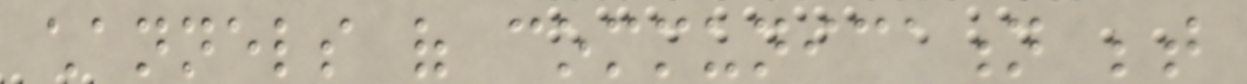channels of communication between
